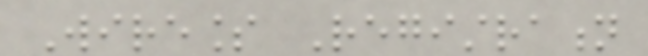Wireless Registration
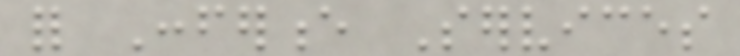for Conference Services
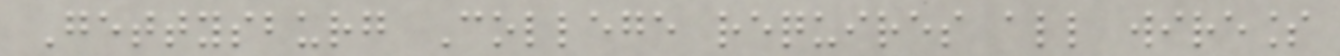Gettysburg College requires all wireless
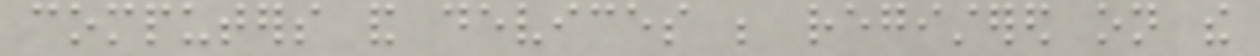computers and devices be registered on the
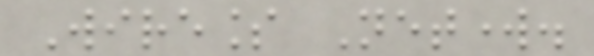Wireless Network.
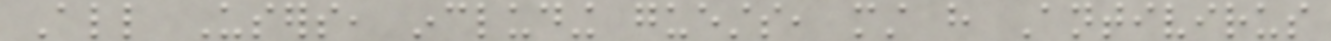All Users, including guests, must have Antivirus
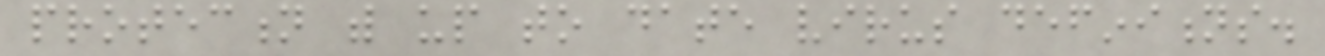protection with up to date virus definitions.
